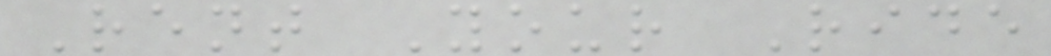Rent Your Ride
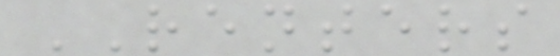RENTERS
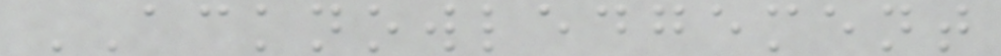ACKNOWLEDGEMENT
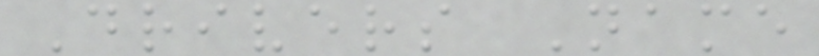Drivers Name
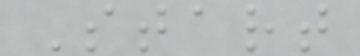Start
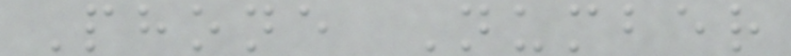Phone Number
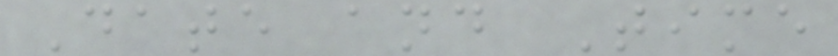Date and Time
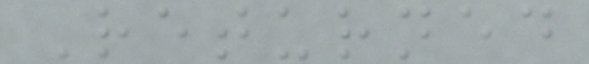Returned
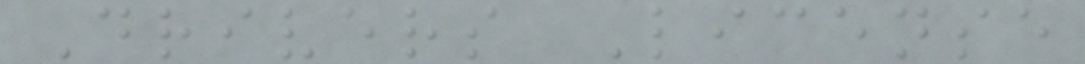Drivers License
